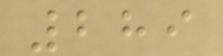289
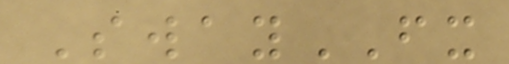SwayFX
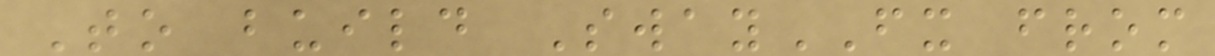To build SwayFX from
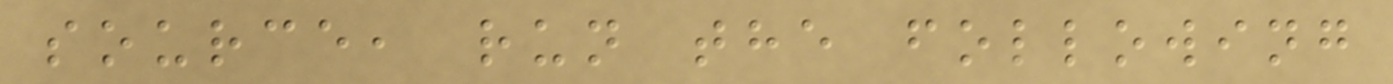source, run the following
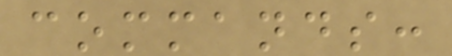commands:
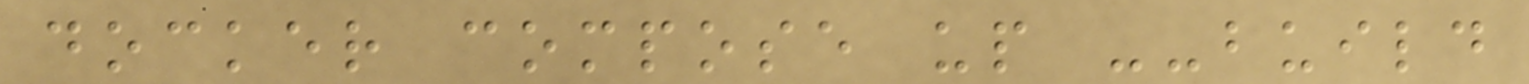docker compose up --build
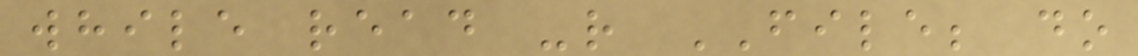while read -r FILE; do
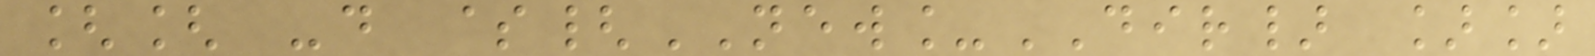[[ -d ${NEW_DIR} ]]
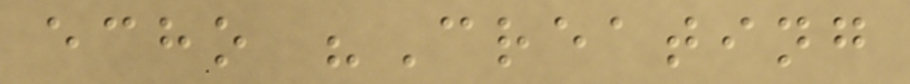echo "Creating
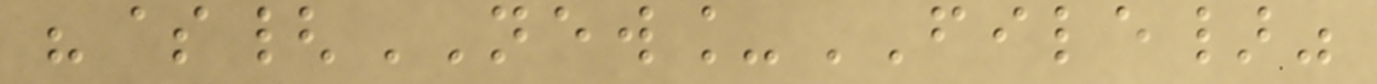"${NEW_FILE}"
